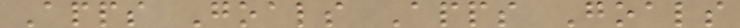Apps Goals Apps Goals
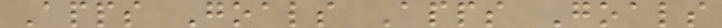Apps Goals Apps Goals
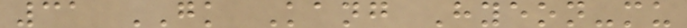31 GK Kang Hyeon-mu
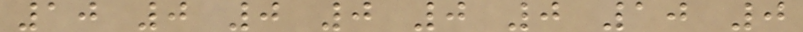10 0 0 0 0 0 10 0
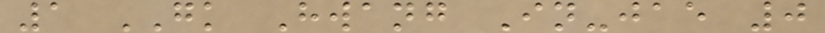1 GK Hwang In-jae 0
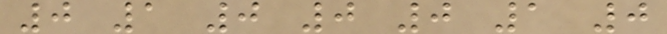0 1 0 0 0 1 0
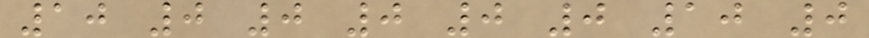10 0 0 0 0 0 10 0
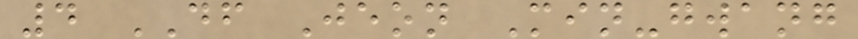4 DF Jeon Min-gwang
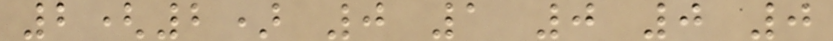2(2) 0 1 0 0 0
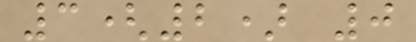3(2) 0
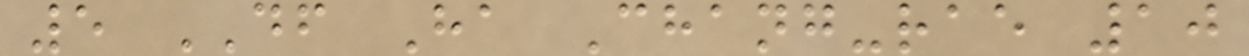5 DF Ha Chang-rae 10
